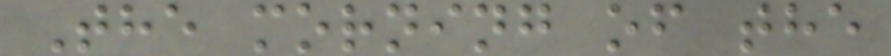The morning of the
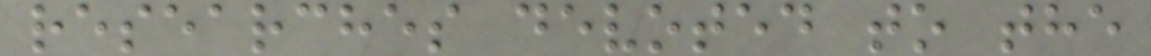researches devoted to the
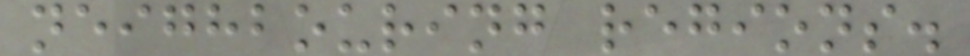neighbouring regions.
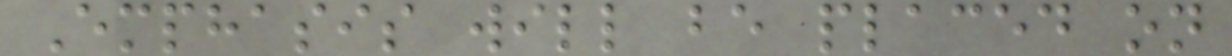Emphasis will be placed on
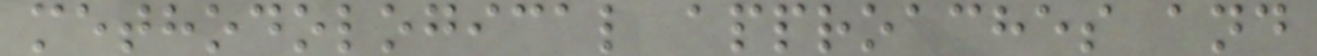methodological approaches and
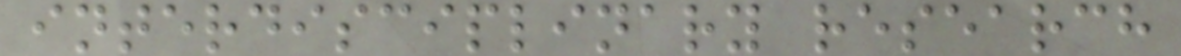interdisciplinary research
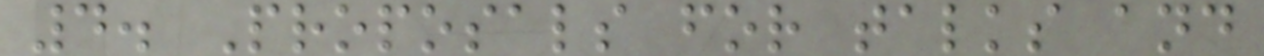4. Proposals for talks and
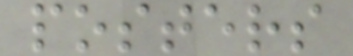posters
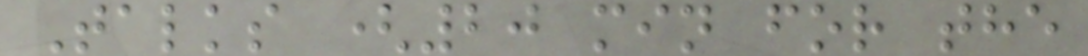Talks (20 min for the
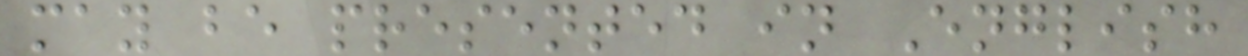may be presented in English
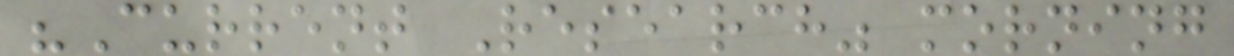"Current Research" morning
